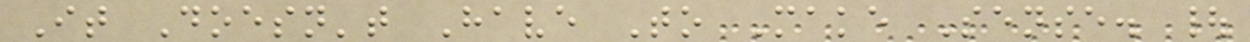It Doesn't Have To Make Sense. |
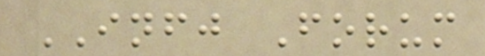INFJ Forum
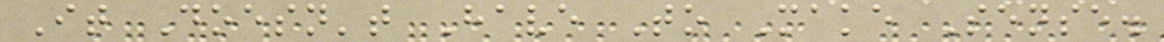It Doesn't Have To Make Sense.
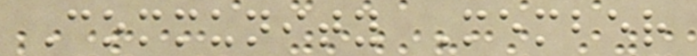Community Member
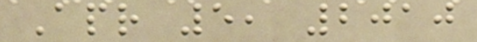Apr 5, 2010
